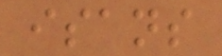isans
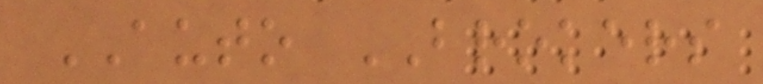AUTO BROKERS
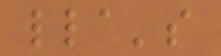lla's
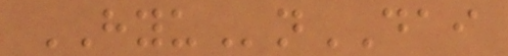HYUnDAI
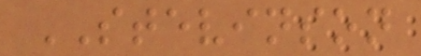STEVINSON
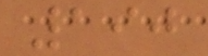190
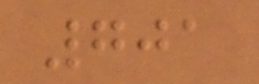701
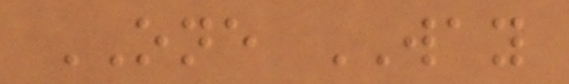ONE WAY
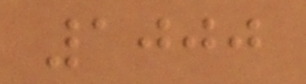1000
